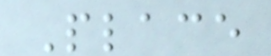Place
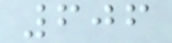606
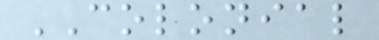COLONIAL
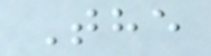The
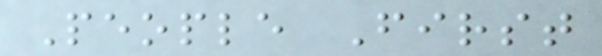People First
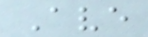Ave
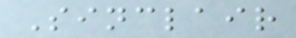Sinclair
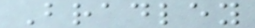Bradley
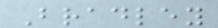Bradley
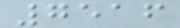7516
